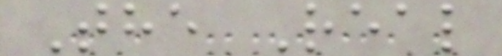The Real
